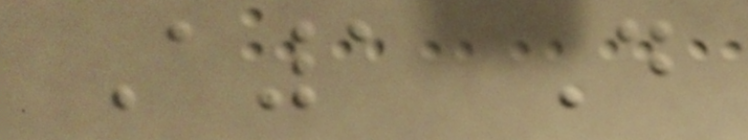A1 Do
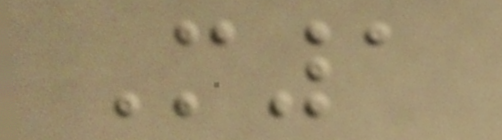M1
